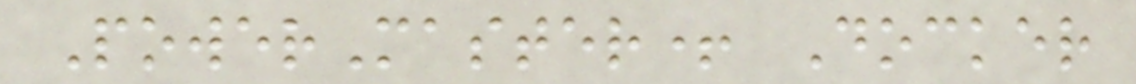PowerMaster+ Docker
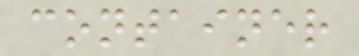container
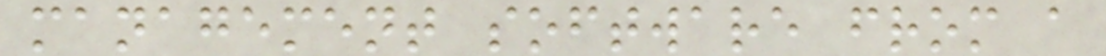management software from a
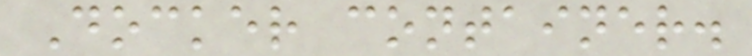Docker container.
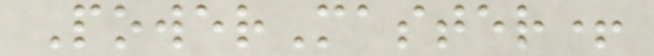PowerMaster+
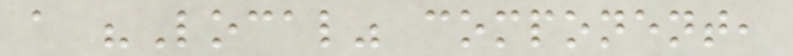a "Local" component,
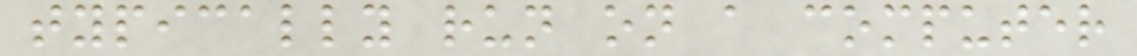typically run on a computer
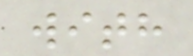with
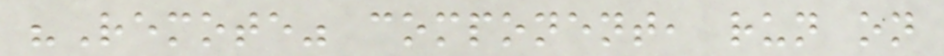"Remote" component, run on
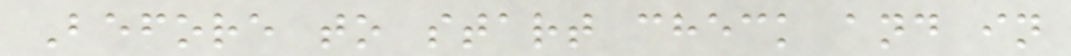Before to start check and in
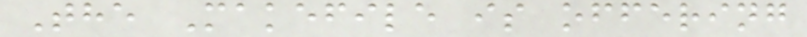The Makefile is offering
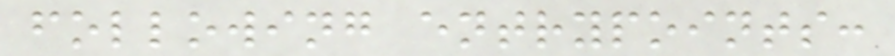following entrypoints:
